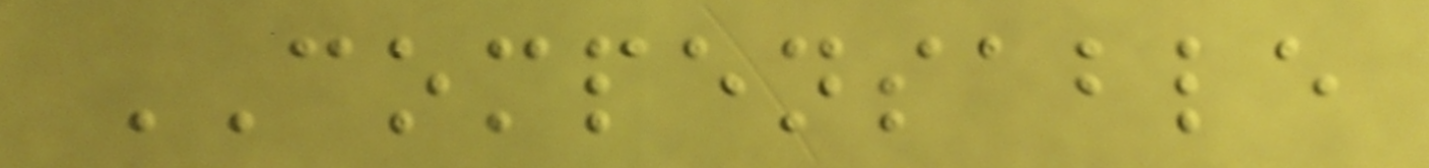COMPENSABLE
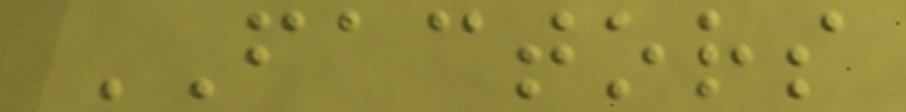FACTORS
